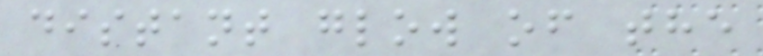distant glow of the
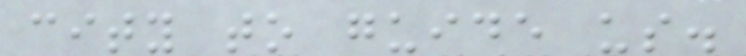city to guide us.
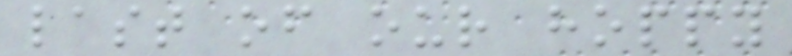last of our hoppy
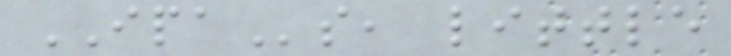IPAs, little
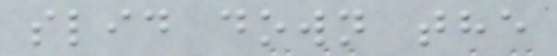slid down the
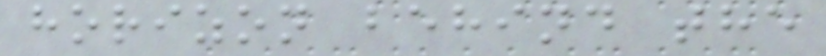horizon behind the
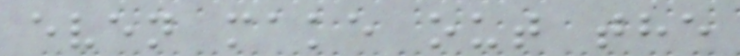even make out the
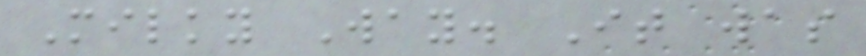Milky Way. It was
